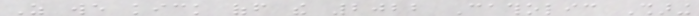As we kick off the 2022 Catholic Sharing
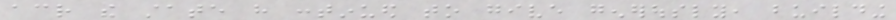across the state have continued to give generously, building
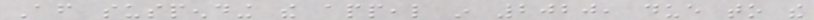After suspending the appeal in 2020, due to the
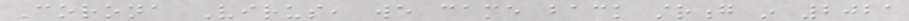Corona Virus, we came back strong in 2021
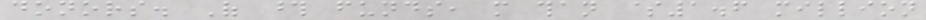donors. Of those funds, more than $1.6 million
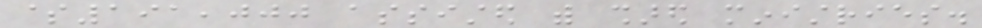$191,000 assisted with shared ministries.
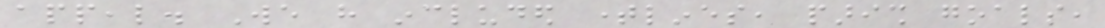appeal. We have included timelines, parish goals,
